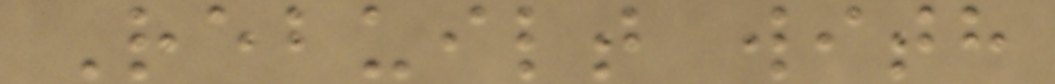Rebuilt with
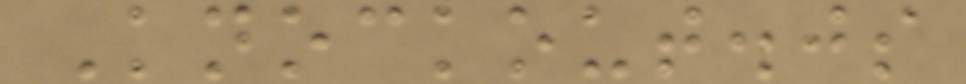Knockout.js
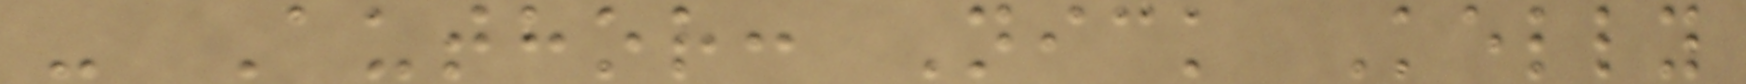- Author: Nick Kelly
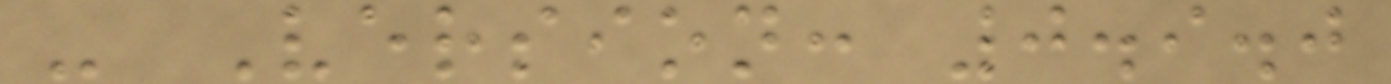- Version: 0.9.0
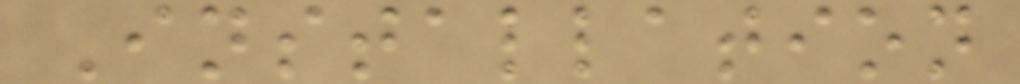Installation
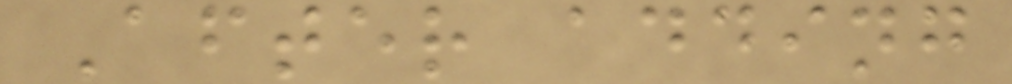After adding
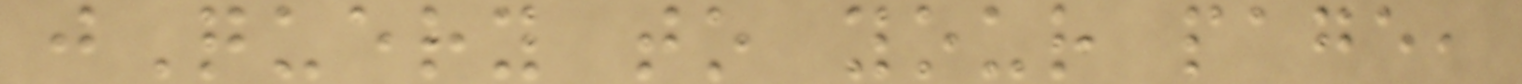jQuery to your page,
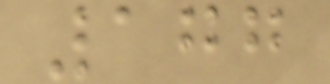177
